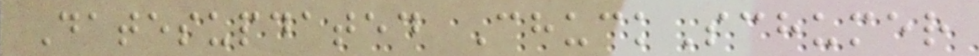Datesupdated ChuckSchumer
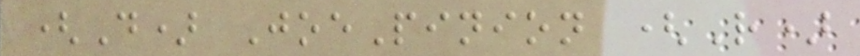(D) JoePinion (R)
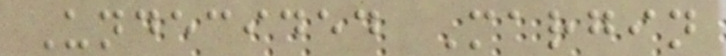Undecided Margin
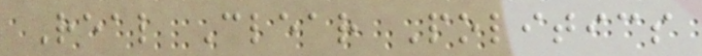Real Clear Politics
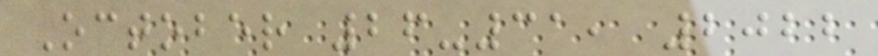October 26-31, 2022
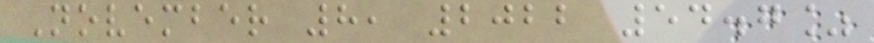November 8, 2022 54.7%
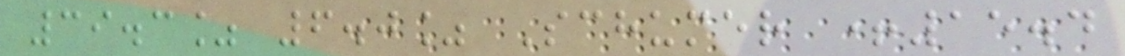39.3% 6.0% Schumer +15.4
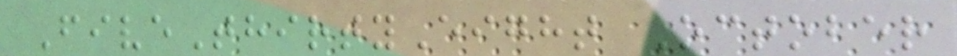FiveThirtyEight October
